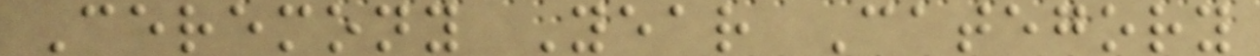Ceremony Year Category
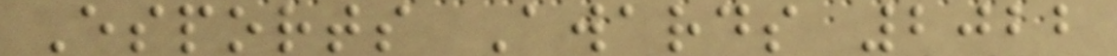Esports Awards 2022
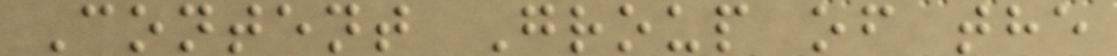Content Group of the
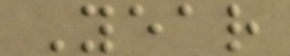Year
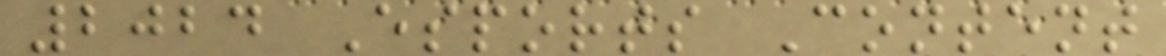2024 Esports Content
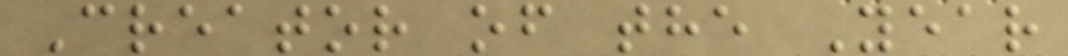Creator of the Year
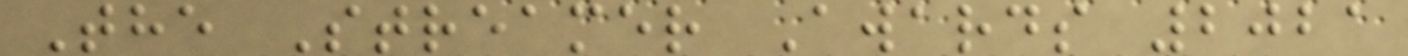The Streamer Awards 2021
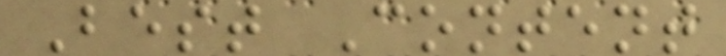Best Content
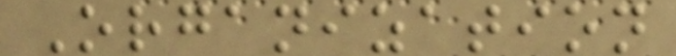Organization
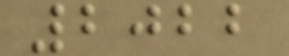2022
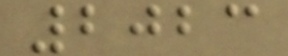2023
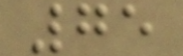75
